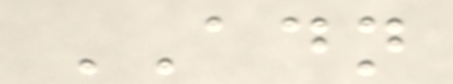ADN
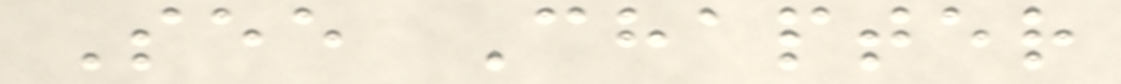See Chapter
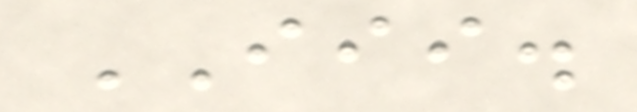III.
